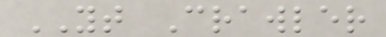YT Crawler
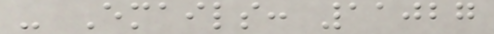- Emails: 11027
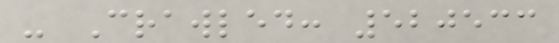- Crawled: 520533
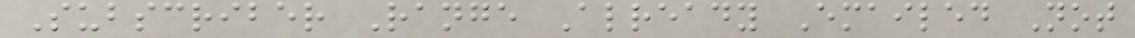Subscriber Range Already Emailed Not
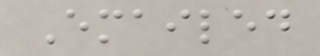Emailed
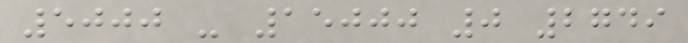5000 - 15000 0 2749
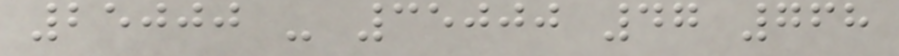25000 - 35000 47 768
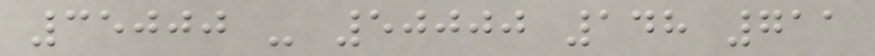35000 - 50000 148 711
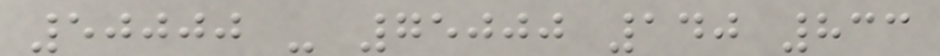50000 - 75000 140 833
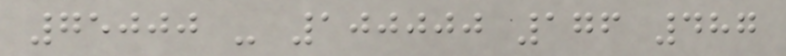75000 - 100000 176 487
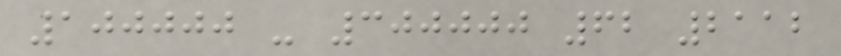100000 - 300000 62 2112
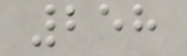258
